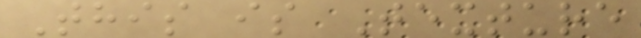This is Texture
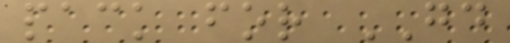pack for GD
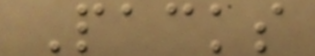Packs
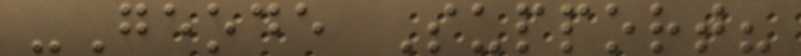-Geode Support?
